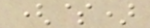($)
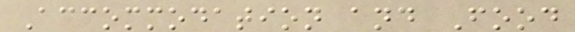Accommodation and Food
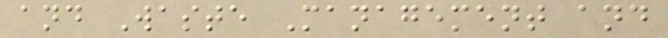and Waste Management and
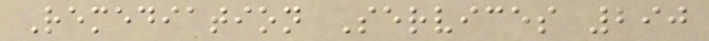Remediation Services 290
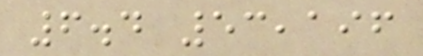6.4 53,196
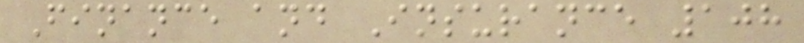Finance and Insurance 108
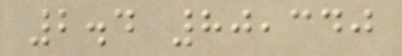2.4 80,340
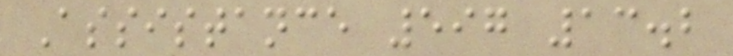Assistance 597 13.2
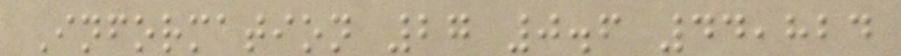Information 27 0.6 44,824
